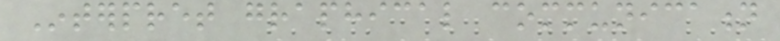Interpret graphical communication
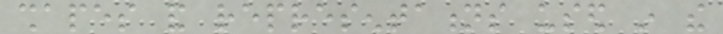shapes and representations used in the
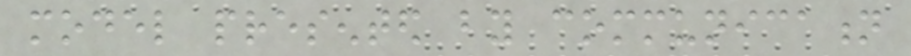model presented by communication
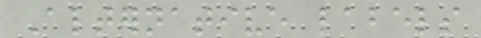Alternative labels
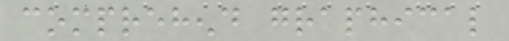comprehend graphical
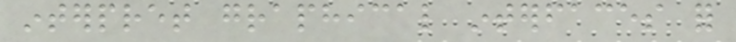interpret graphical interfaces for
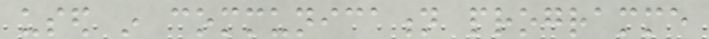used in communication programme
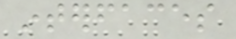interfaces
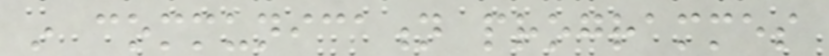in communication programmes
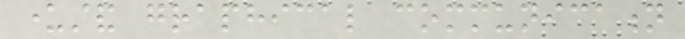understand graphical communication
